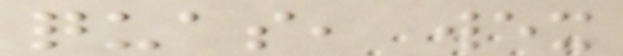quas, wex
